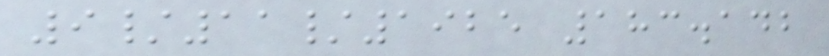9/11/1925 183.142
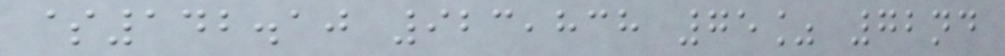$142.10 923,838 75% 72nd
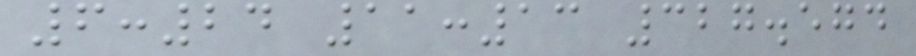6:24 11:13 327.574
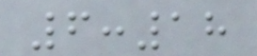6:18
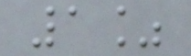1%
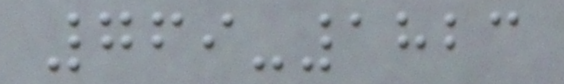769-1823
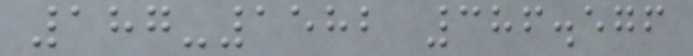187-1582 386.576
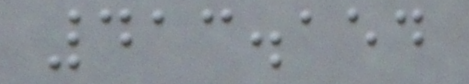413.154
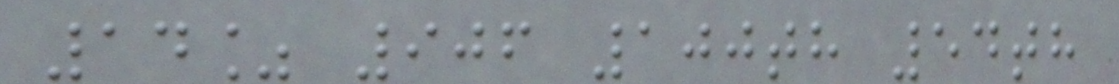14% 906 100th 54th
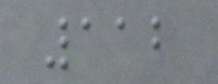112
